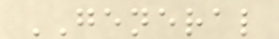GENERAL
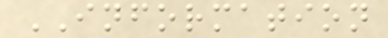INFORMATION
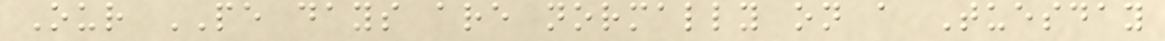Our PE days are normally on a Tuesday
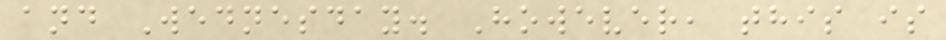and Wednesday. However, this is
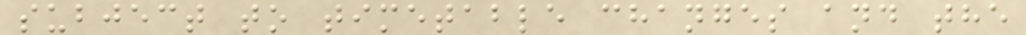subject to timetable changes and the
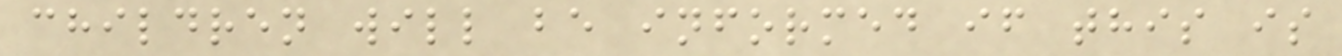children will be informed if this is
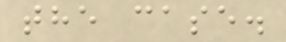the case.
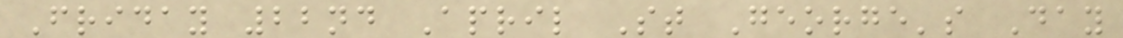Friday 22nd April St George's Day
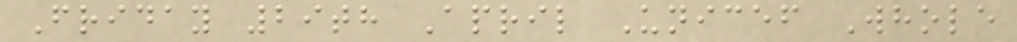Friday 29th April Unicef Whole
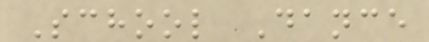School Dance
